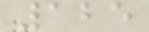125
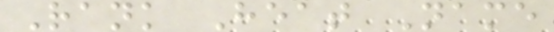Rank Heat Name
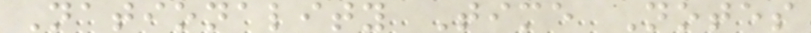Nationality Time Notes
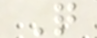Q
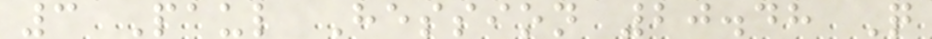3 Paul Hession 20.48 Q
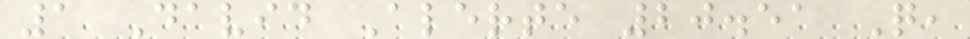1 David Alerte 20.51 Q,
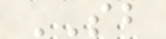SB
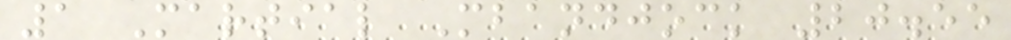1 Martial Mbandjock 20.55
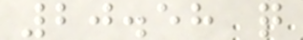20.58 q
